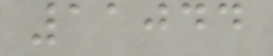11044
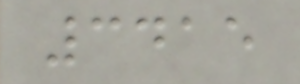3415
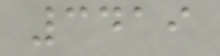3419
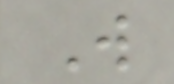W
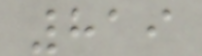819
